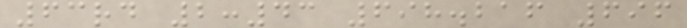63rd 2:43 698.216 696
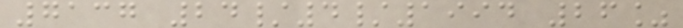7137 24/4/1994 26%
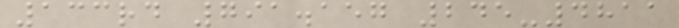133rd 791.157 245-4811
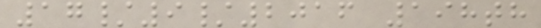17/9/2016 198th
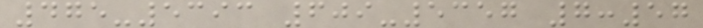475-5393 609-5357 7:57
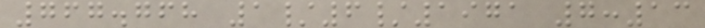767.768 1/6/1971 7:13
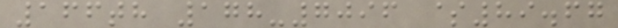166th 178-7096 $89.67
